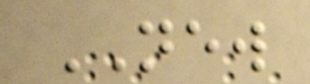NEW
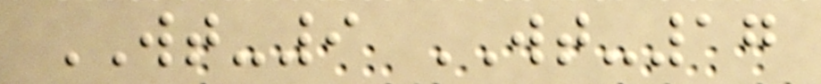WT-9 WT-17
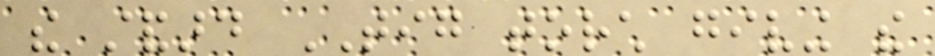the standard TIG torch giving the
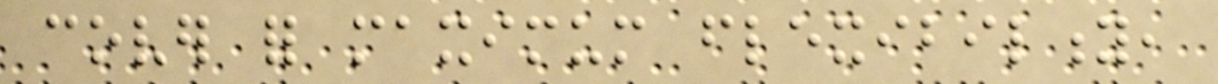cover for maximum flexibility,
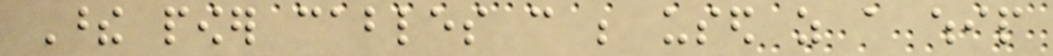These power cables can be used as a whip
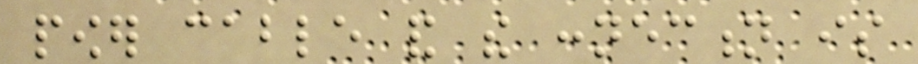power cable and the connection is
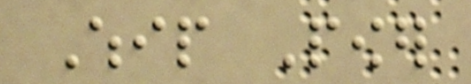Whip Power
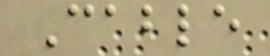Cable
